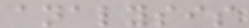analysis
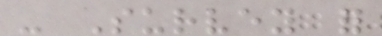- Survey for
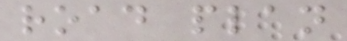road plan
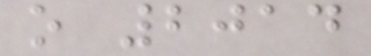o 2014
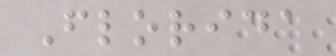Florida
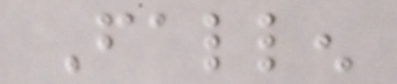Fallen
